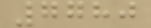7780
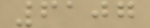6107
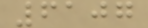6107
